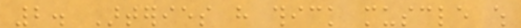2. Arteries have thick muscle which
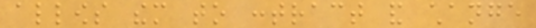allows them to contract and change
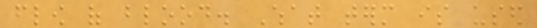flow of blood. What term is used
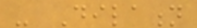- Dilation
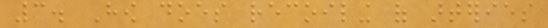3. How does recoiling of arteries
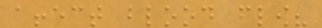affect blood flow?
